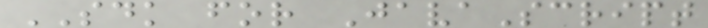SDK for JavaScript
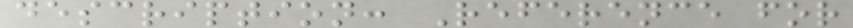description: Reference for
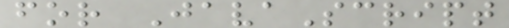for JavaScript
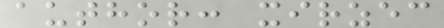author: xirzec
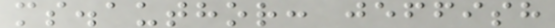ms.author: jeffish
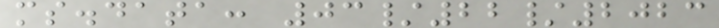ms.data: 03/22/2023
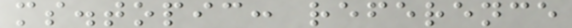ms.topic: reference
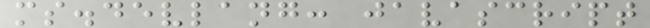ms.devlang: javascript
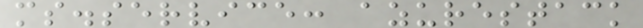ms.service: azurestack
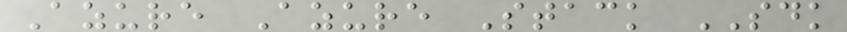Azure Azure Stack SDK
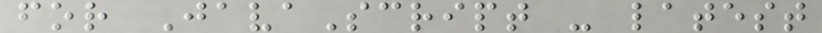for JavaScript - latest
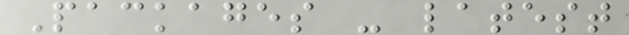Packages - latest
